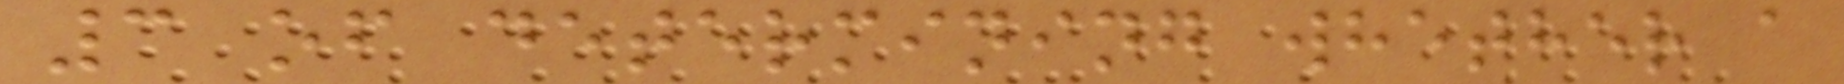3 of determining whether a
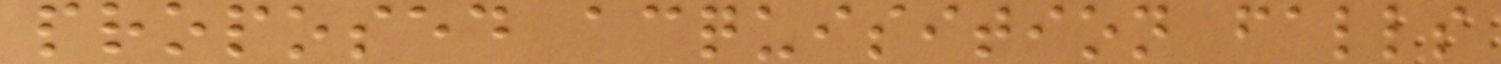proposed acquisition falls
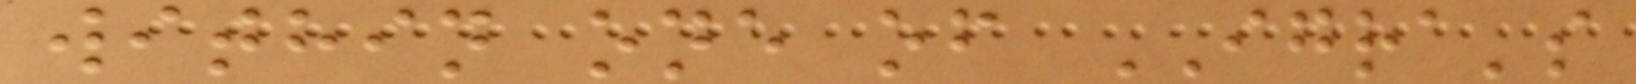within one of IGRA's
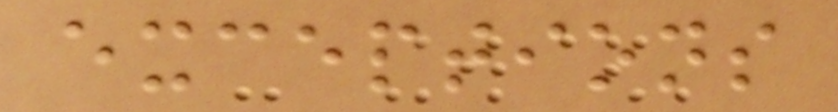exceptions
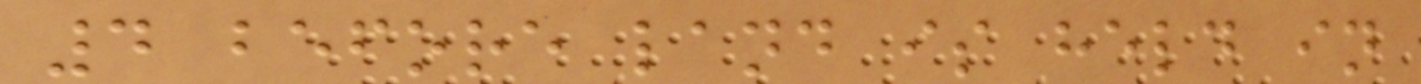4 before land is held in
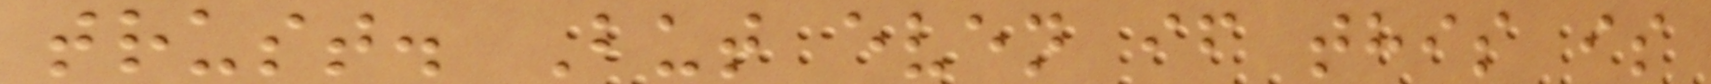trust. But even if this is
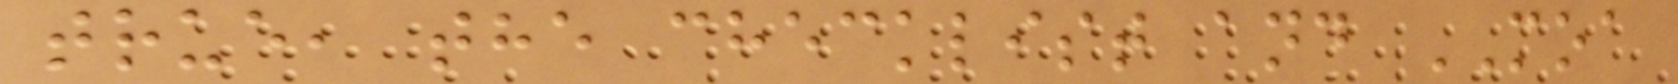true, the checklist and MOA
